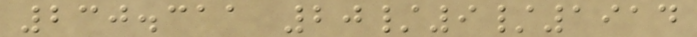230.311 20/9/1914
